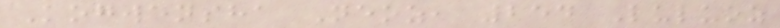Kogwensha Neoz, 254 Luluoz
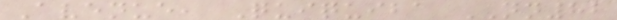Avenue, Quiquiba NN82
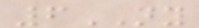6NY
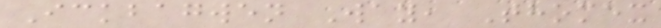Ickbagwen Way, Thomex
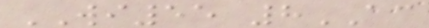WI55 8AC
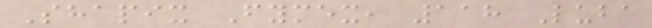Shapix Fymex, 118 Luba
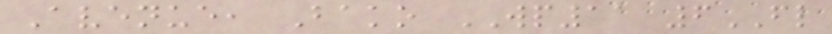Avenue, Bako WP11 6FL
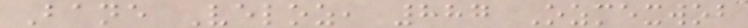Bane Veloz, 887 Ozmexwob
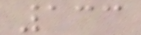133
